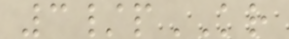3/pKR
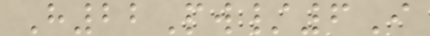H22Pw/6I
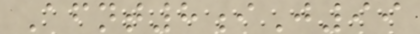Afnt8iJ99
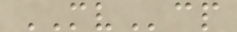MVcp
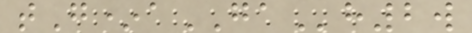tG*aGAh2w
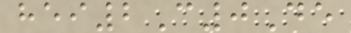hei2C0De
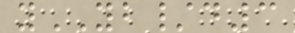yYB/d3
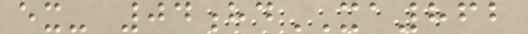ex- 04hdXA862
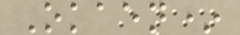Okaen*
